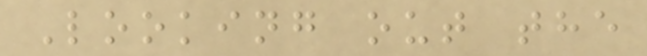Looking out the
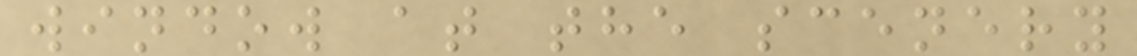window at the scenery
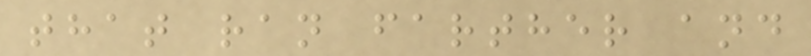that ran farther and
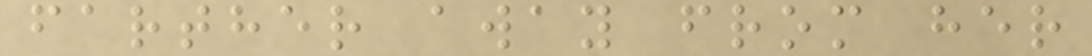farther away from her
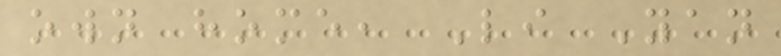own home, Li Yan
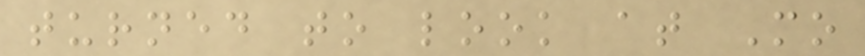turned to look at Mo
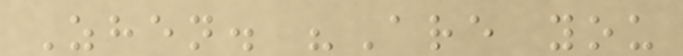Zhen. "Are you
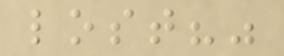lost?"
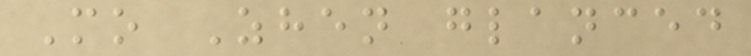Mo Zhen glanced
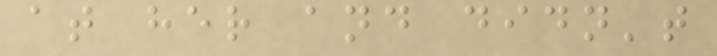at her and didn't
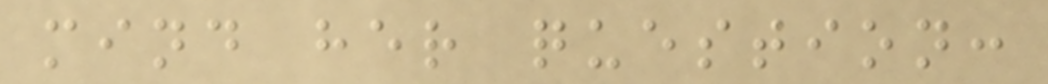mind her question:
